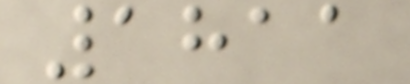1811
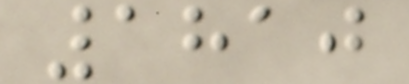1810
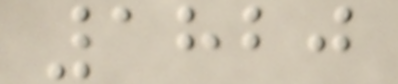1820
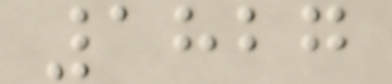1827
